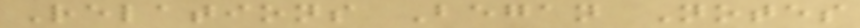Relations Began Notes
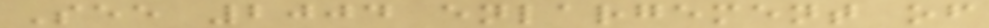See 2004 enlargement of
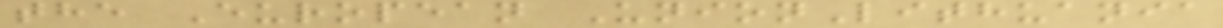the European UnionLithuania
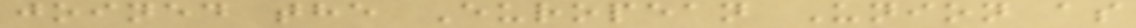joined the European Union as
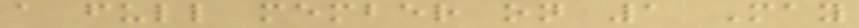a full member on 1 May
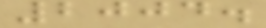2004.
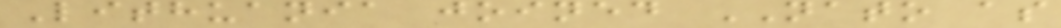Lithuania joined NATO as
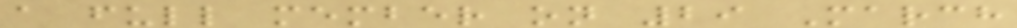a full member on 29 March
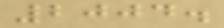2004.
